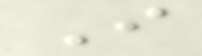I
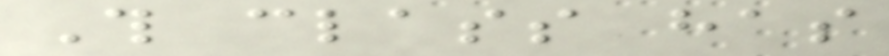This class has
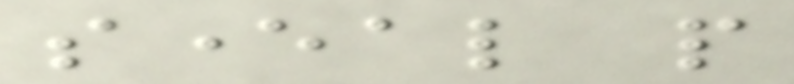several people
